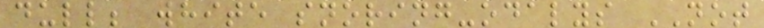dull; white snoring-odalys NOT
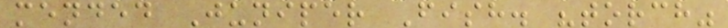mended Juniper Fish. "torch"
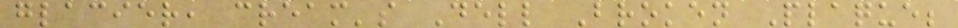glacier, cream's Dell Broken Plaque;
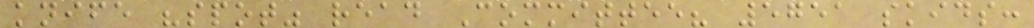knife "spot" read Committee? 5751 skids:
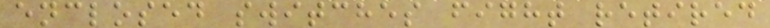enclosed switches fight retired
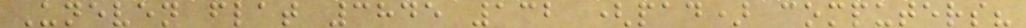Uneven flat 3845 132 (pad) computers?
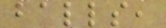balls,
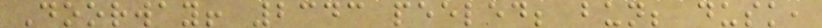Doorway! 2343 peeled; bun; dusk,
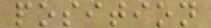position
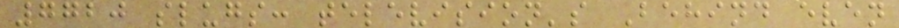7720 slugs: television's Behind even
